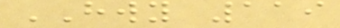HWY 119
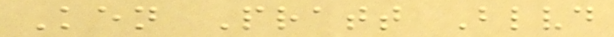Ken Pratt Blvd
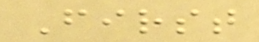First
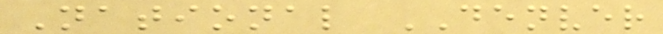National DENVER
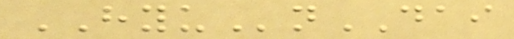HYUnDAI
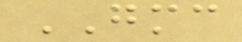GMC
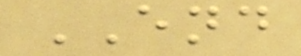END
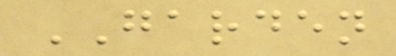GARDEN
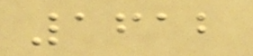1612
